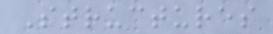Structures
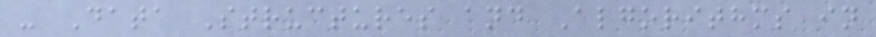- Data Structures and Algorithms in
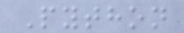Python
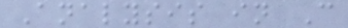Analysis in C
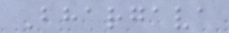Bhargava
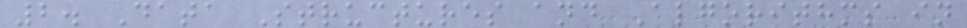2. Data Structures and Algorithms in
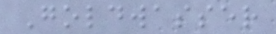Goldwasser
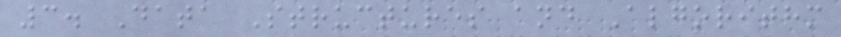3. Data Structures and Algorithm
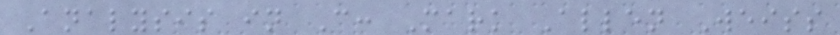Analysis in C: Mark Allen Weiss
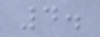4.
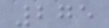275
